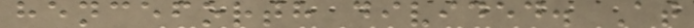henceforth divided. At
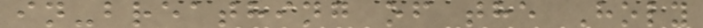in-breathing of the Holy
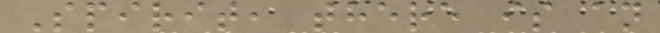Spirit, there is an
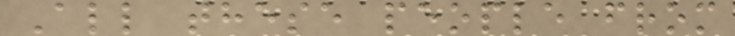All these people from
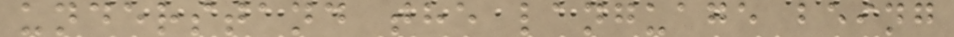understand the language being
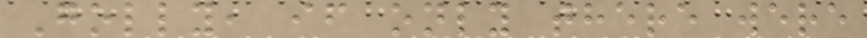Golly, if only there were
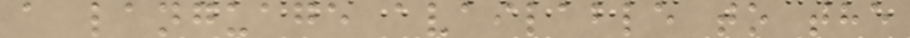a language available to the
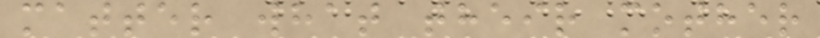matter what their mother
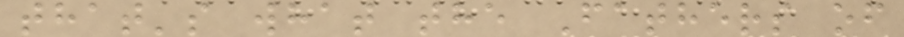that's what the Fathers of
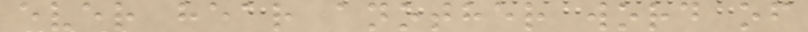ever hear another word of
